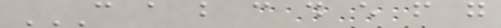C A B C D E F G
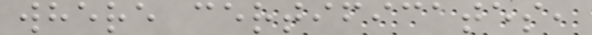where certificates,
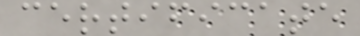certificate
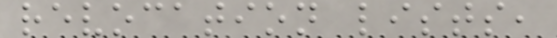revocation lists,
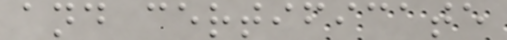and certificate
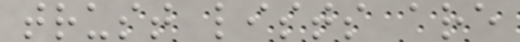trust lists are
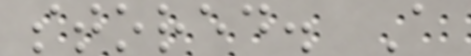stored. A
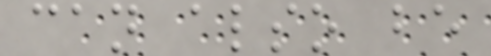can also be
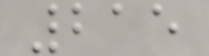215
